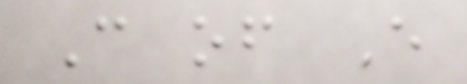C of E
